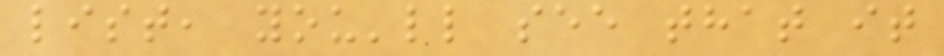list, you'll see that it
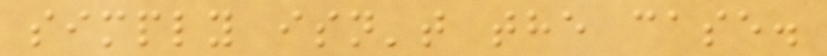simply isn't the case.
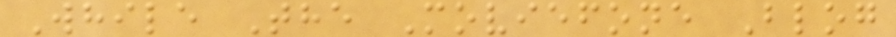While The Moviefone Blog
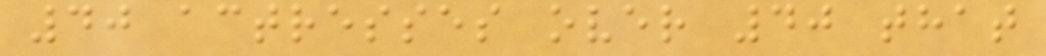40 actresses over 40 that
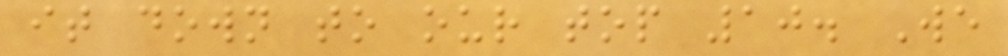it down to our top 10. We
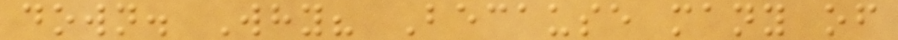down. Why? Because many of
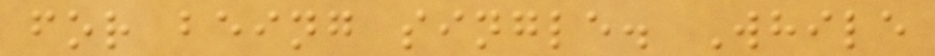for being single. While
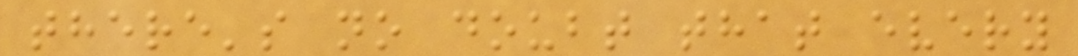there's no doubt that every
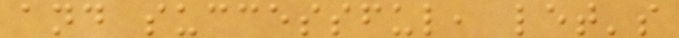and successful, let's
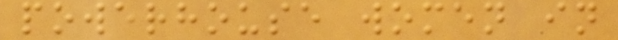powerhouse women in
